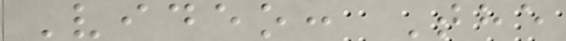Video: The
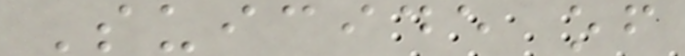Suicide of
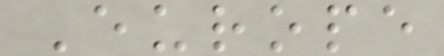Europe
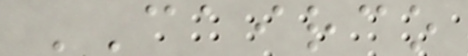CAIRCO
